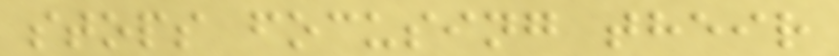stops focusing their
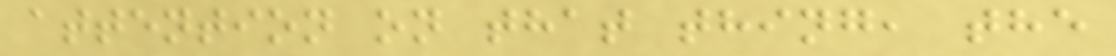attention on that thing, the
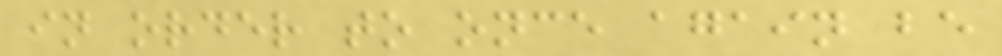in order to once again be
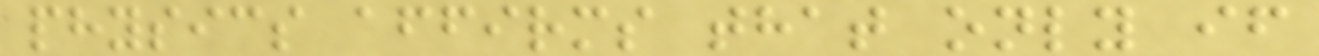physics affirms that only if
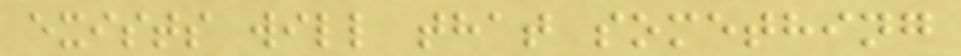exists will that something
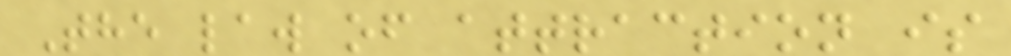The law of attraction is
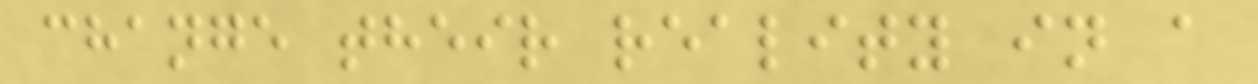change their reality in a
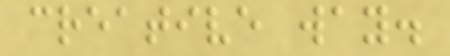creative way.
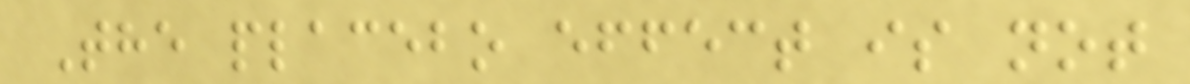The placebo effect is not
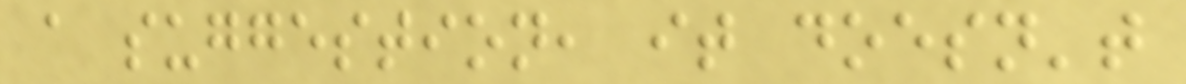a suggestion, it doesn't
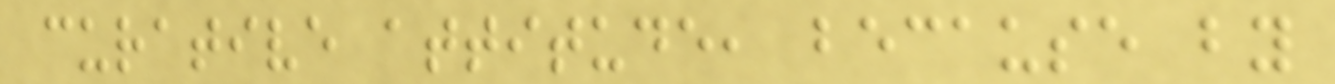curative attitude, because by
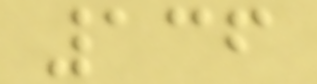136
